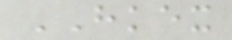HKEX
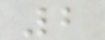2
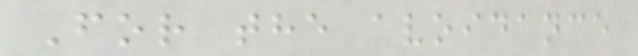For the avoidance
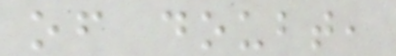of doubt,
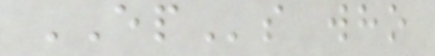EPs who
